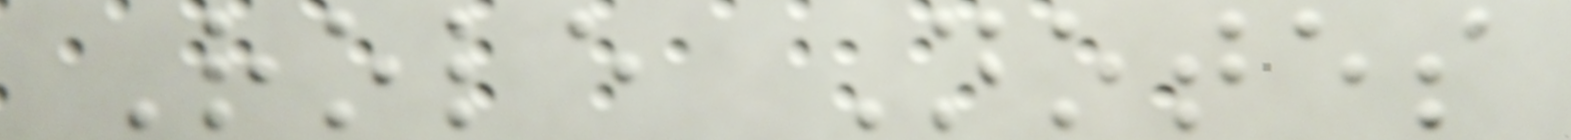Role Notes
